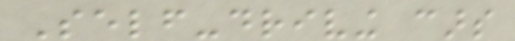Self-driving cars
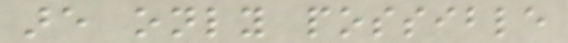are only possible
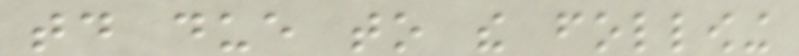today due to the following
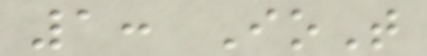1: IoT
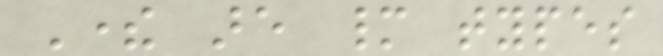There are many types
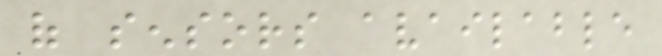of sensors available
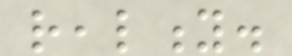reality.
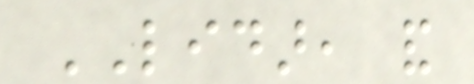LIDAR, and
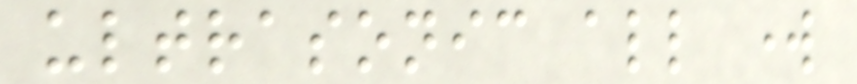ultrasonic all work
